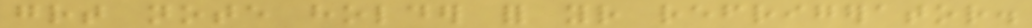great note holder for your refrigerator.
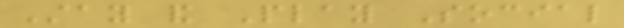Stay and Play Social
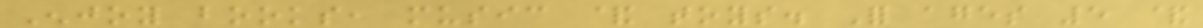Enjoy books, music & toys. For ages 5 &
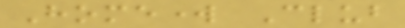Homework Club
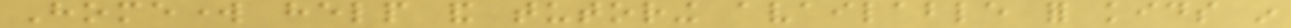Homework help and tutoring available for kids in
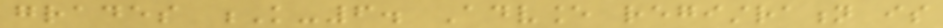grades K-6. Advance registration is
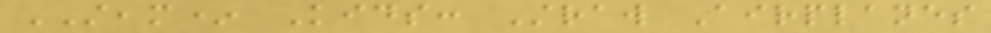STEAM* Kids: Straw Airplanes
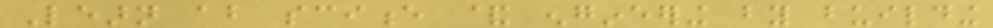Learn about science & engineering by building
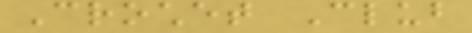Crochet Club
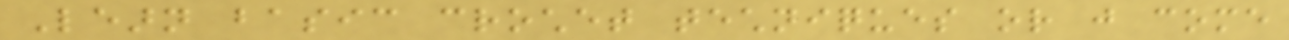Learn basic crochet techniques or just come
